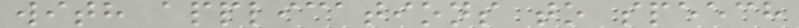with applications to speech
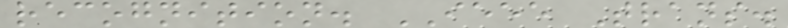recognition. IEEE Trans.
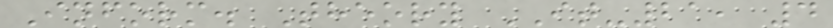Inform. Theory IT-21, 4
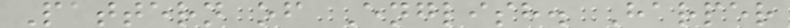Pattern of English. Harper
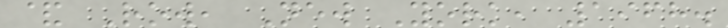& Row, New York, 1968.
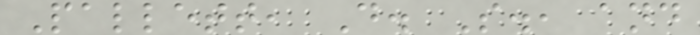Pallett, D. S., and
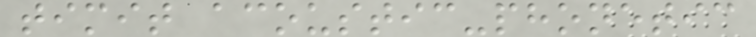timit acoustic-phonetic
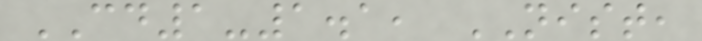CD1-1.1, NIST,
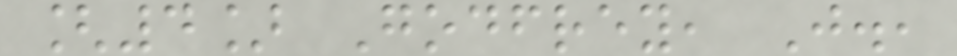[4] Godfrey, J.,
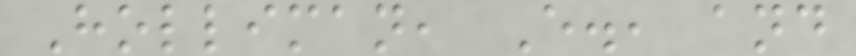Holliman, E., and
